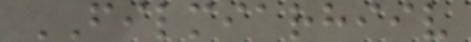FILMIARHIIV
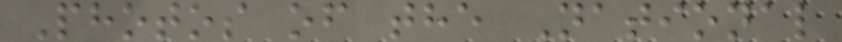Photos of the National
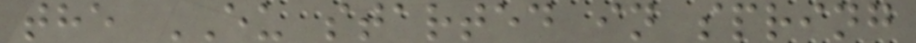the EU started in spring
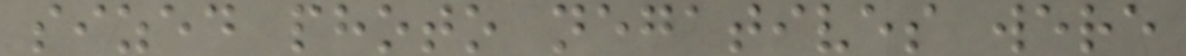sized photo negatives were
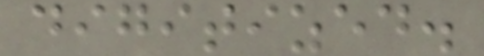digitized.
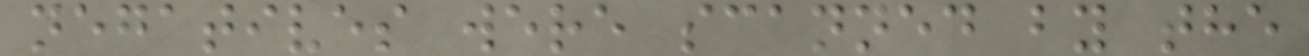negatives were scanned by the
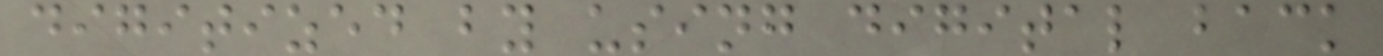digitized by using digital back
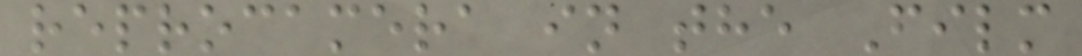reprocamera in the Film
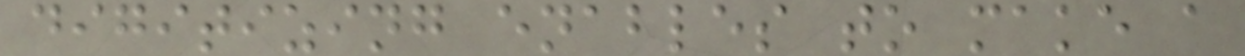digitizing enables to make a
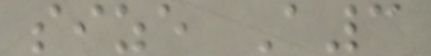size A3
